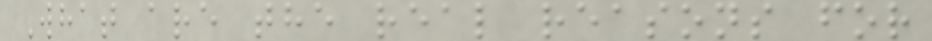What are the real reasons for
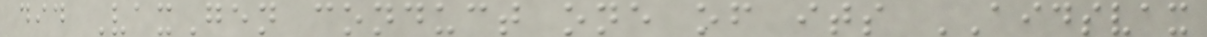did VaxGen conduct one of its AIDSVAX
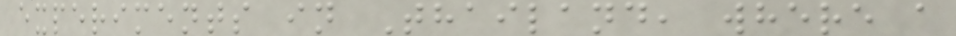experiments in Thailand, where a
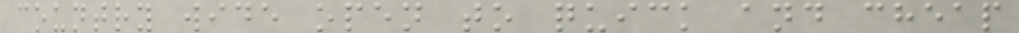country wide open to quick and cheap
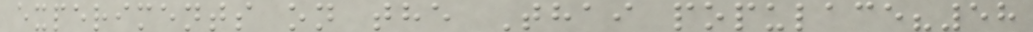experiments on the Thai populace?58
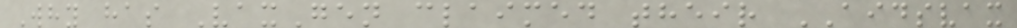Why has VaxGen claimed their AIDSVAX
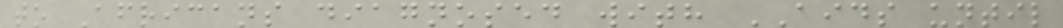to Africans diagnosed with AIDS until
